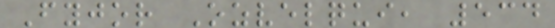Fyjor Ozvelqui, 534
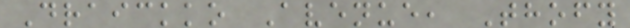Draickko Avenue, Thofy
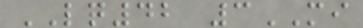LQ42 3MI
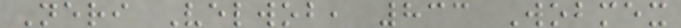Neri Velwob, 833 Wobmex
